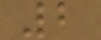2
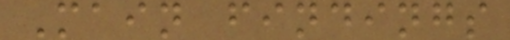Main findings
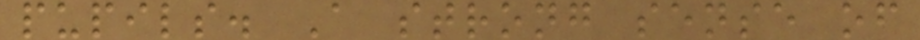pupils. A strong sense of
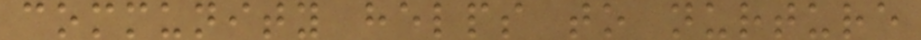community helps to nurture
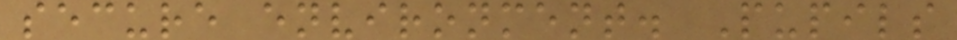secure environment. Pupils
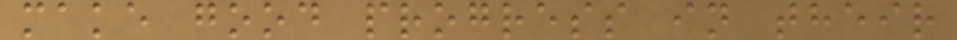make good progress in their
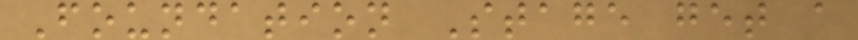Foundation Stage get a
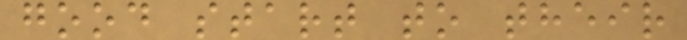good start to their
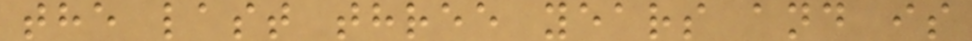the last three years and is
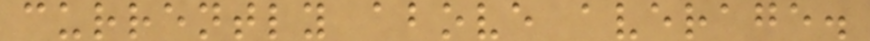currently above average.
